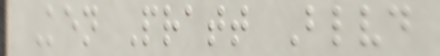Ken Pratt Blvd
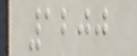1200
